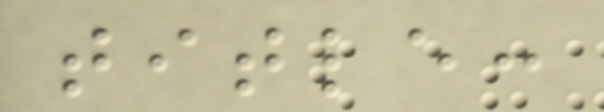title:
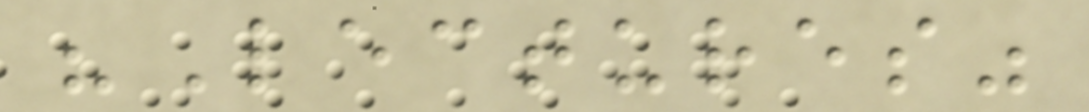"Lectures"
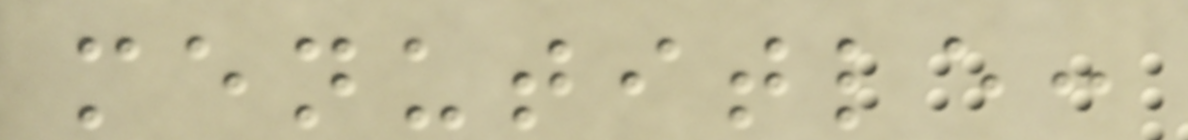menutitle:
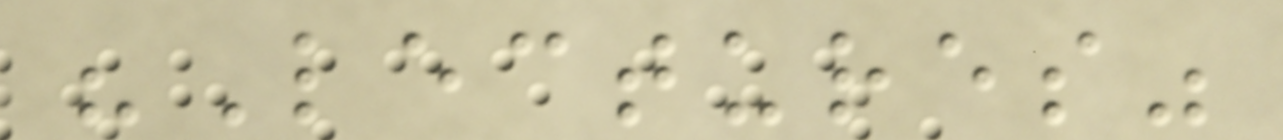"Lectures"
